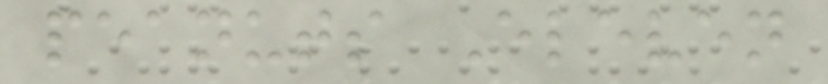peanuts Eleven
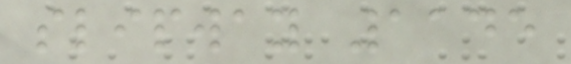slipway 1145
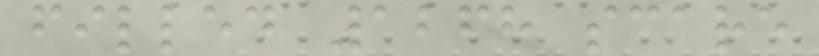filled 1268 scare
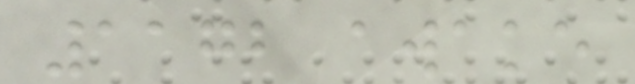1172 awake
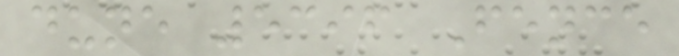dune 5396 Fence
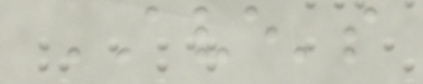AVE's
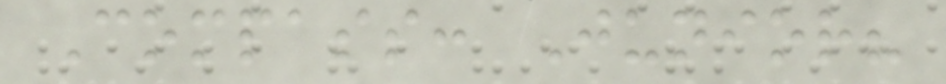Compass: Junior?
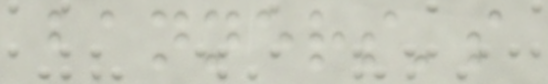banners's
